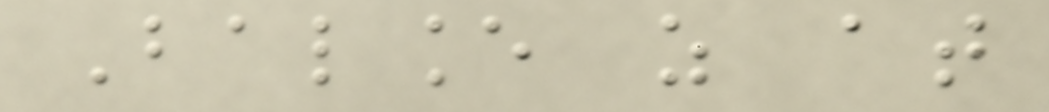Balance as at
